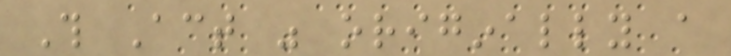This Act was originally a
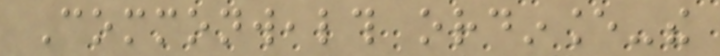Commonwealth ordinance-the
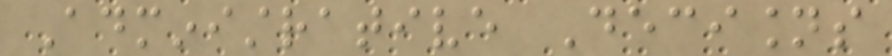Administrative Decisions
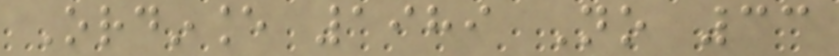Ordinance 1989 No 33
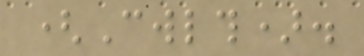(Cwlth).
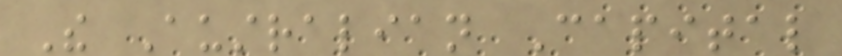The Australian Capital
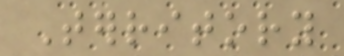Territory
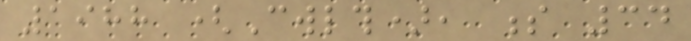1988 (Cwlth), s 34
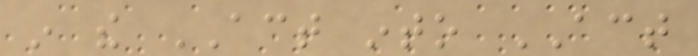in the ACT into ACT
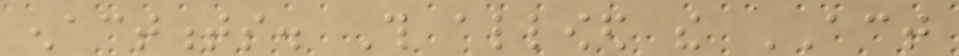enactments. This allowed the ACT
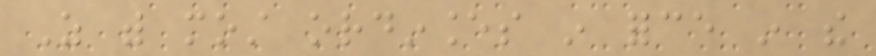As with most ordinances in force in the
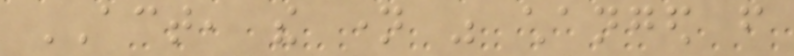ACT, the name was changed from
